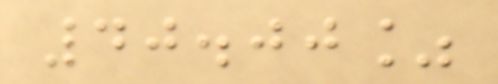40.00%
